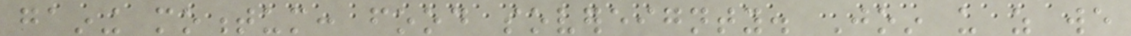gaining momentum: food sovereignty. Join us as we
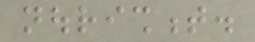nourishment.
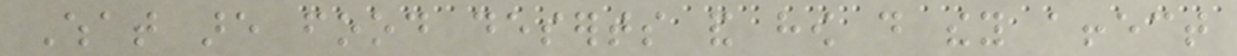What are food deserts and how do they affect
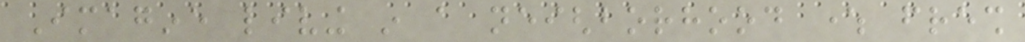Imagine living in a neighborhood where fresh
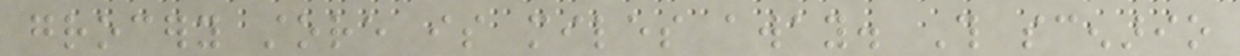grocery store is miles away. This scenario
